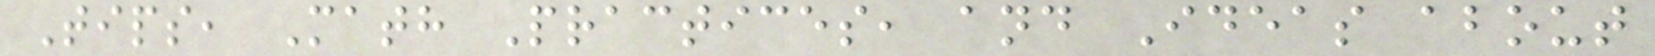Tips, Math Practices, and Ideas about
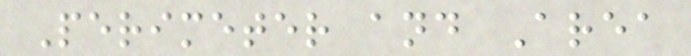Perimeter and Area
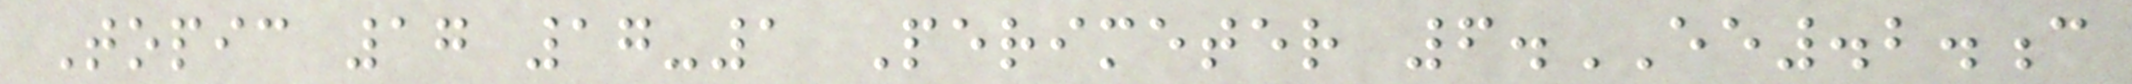Topic 17 17-1 Perimeter 6.EE.2.c
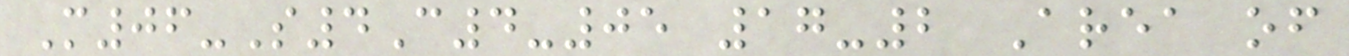M06-S4C4-05 17-2 Area of
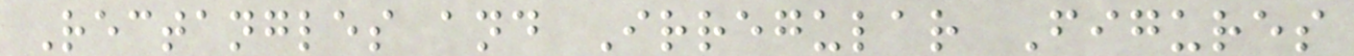Rectangles and Irregular Figures
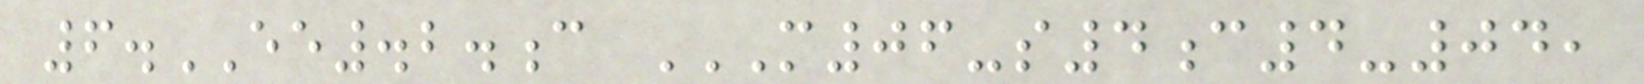6.EE.2.c M06-S4C4-04,
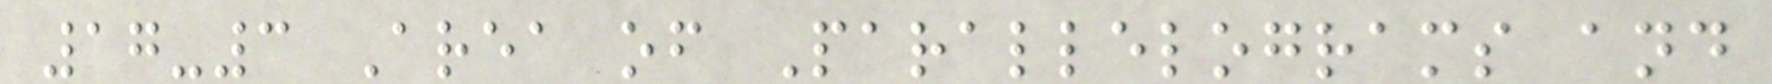17-3 Area of Parallelograms and
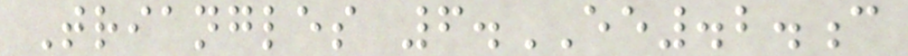Triangles 6.EE.2.c
